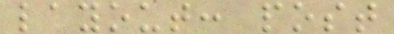layout: post
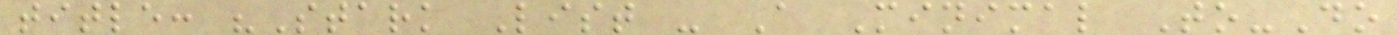title: "Stark List - A Minimal To-Do
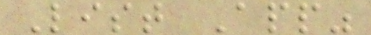List App"
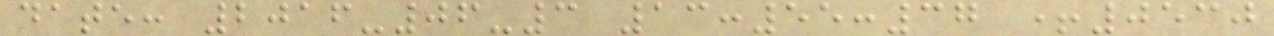date: 2016-06-3 13:55:37 +0530
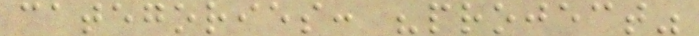categories: "project"
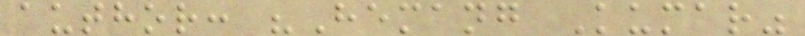author: "Hemang Kumar"
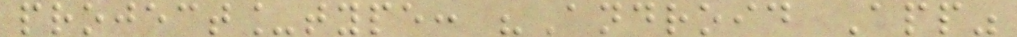project_type: "Android App"
